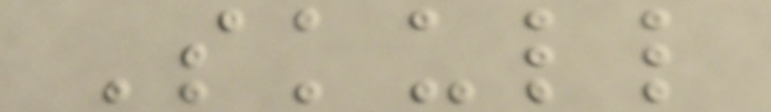Skull
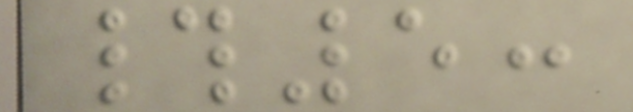#5:
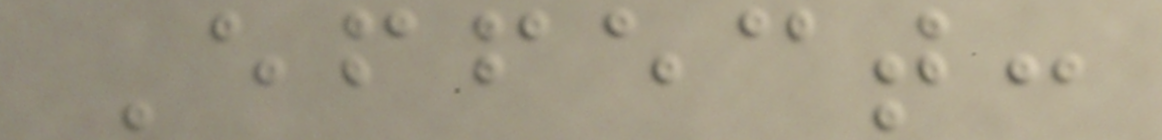Effect:
